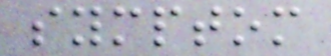symptom
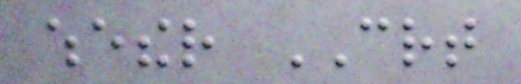whether CRT
